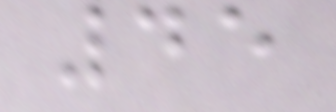45
